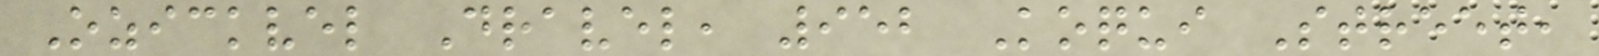Ozickvel Dravel, 952 Koqui Street,
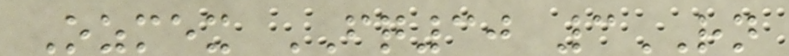Ozmex FQ30 3RN
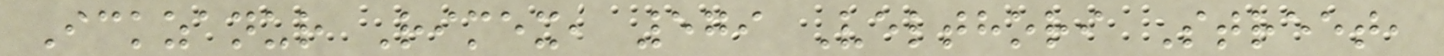Ickzanur Rimex, 579 Velthori Street,
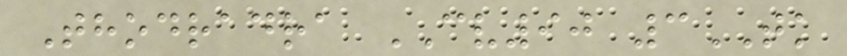Thodradra CV90 3TK
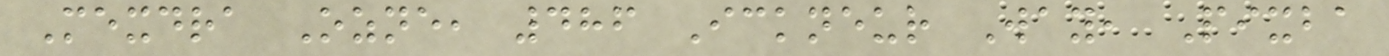Mexdra Ozne, 486 Ickneur Way, Pixba
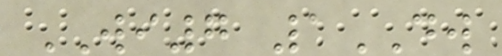WI7 1DW
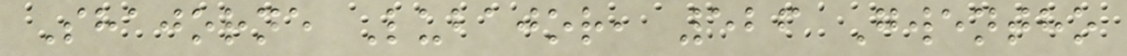Shajorne Lubajor, 526 Gwentho
